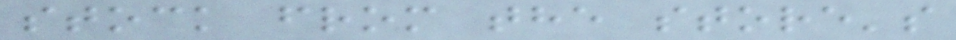stock from the store's
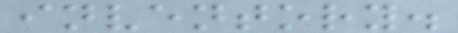inventory.
